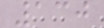130
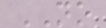NO
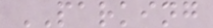PARKING
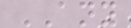ANY
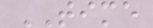TIME
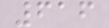616
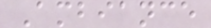Ambiance
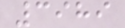3989
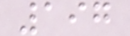197
